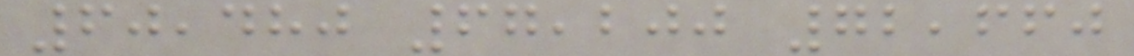60,480 67,200 72,660
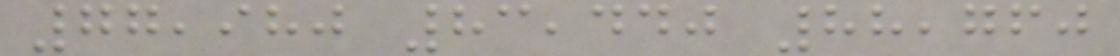77,980 83,440 88,760
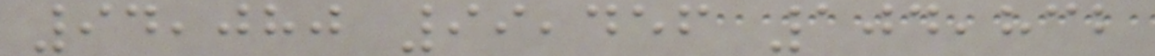94,080 99,456 104,832
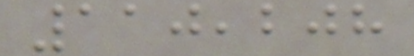110,208
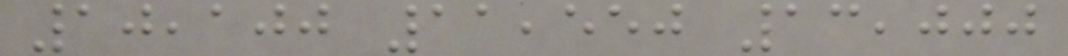10,100 11,550 13,000
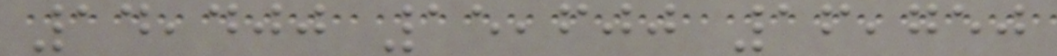14,400 15,600 16,750
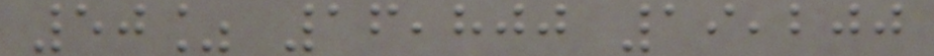50% 16,800 19,200
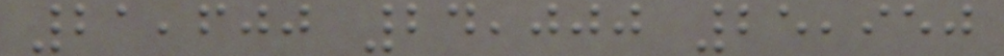21,600 24,000 25,950
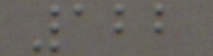122
